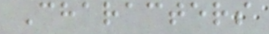Characters
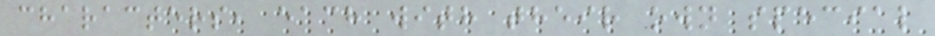characters, each with their own special
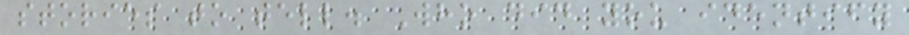stories to tell. Who did you identify
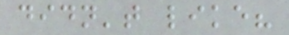didn't like?
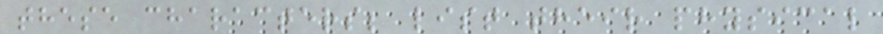these characters; list their physical
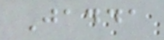Jadda
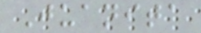Juanita
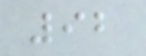92
